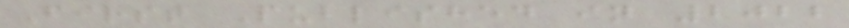First Published in 2022
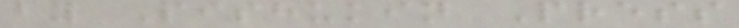by Pishukin Press
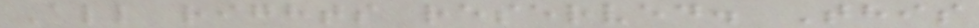All rights reserved. This
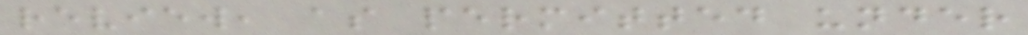review, as permitted under
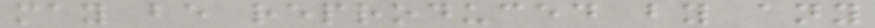may be reproduced by any
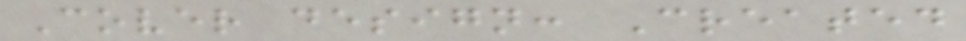Cover design: Created
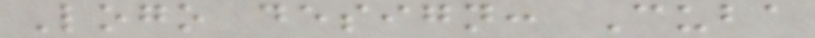Logo design: Cuba
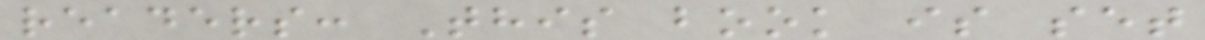readers: This book is set
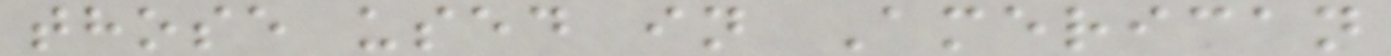those used in American
